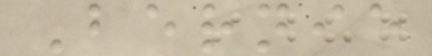Bernie
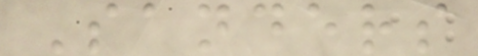Sanders
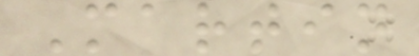Martin
